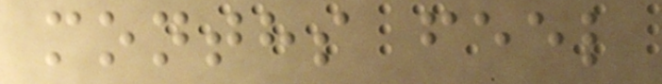months feel
